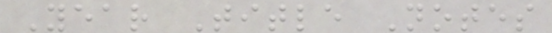Year Title Notes
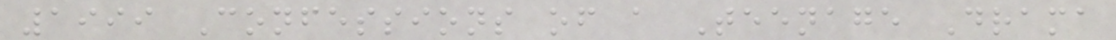1999 Confessions of a Teenage Drama
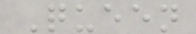Queen
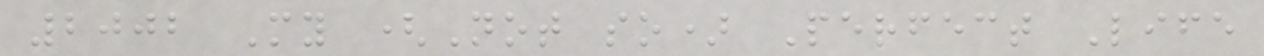2002 My (Not so) Perfect Life
